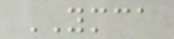YMCA
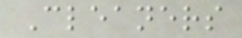Cleaners
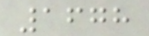1678
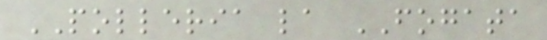POLLERIA la FOGATA
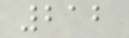212
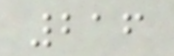216
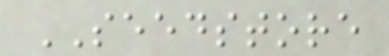SEEDSTORE
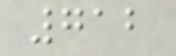712
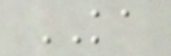KA
